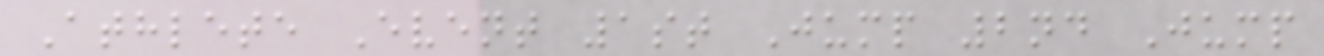Athlete Event 1st Jump 2nd Jump
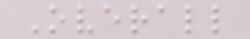Overall
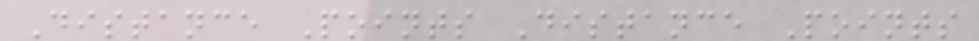Distance Points Distance Points
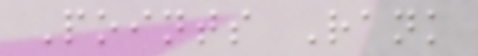Points Rank
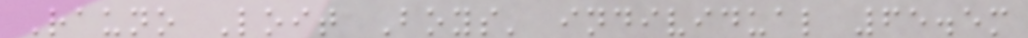Rauno Loit Boys' individual 65.5m
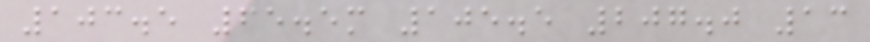103.5 65.5m 105.5 207.0 13
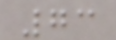73
